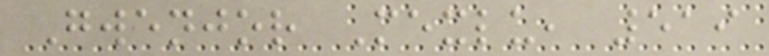Gwenjor Mexlu, 519
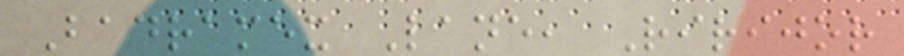Badramex Lane, Ririjor
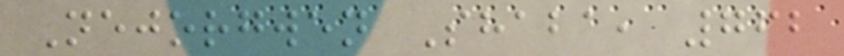Nejorgwen Shaba, 762
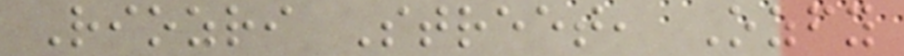Riozri Street, Ozfy
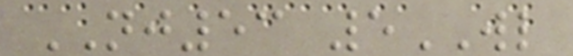NJ53 5WL
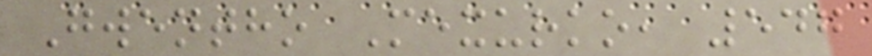Gwentho Mexurko, 547
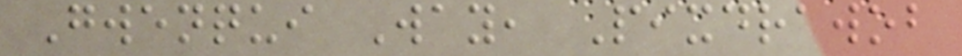Gwenqui Way, Pixdrawob
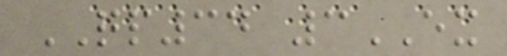QP34 3EX
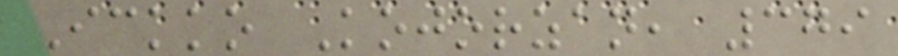Ickko Kojorzan, 379
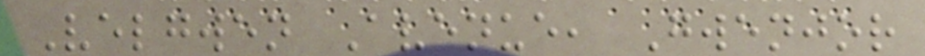Velgwen Avenue, Gwenjor
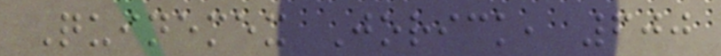Quinemex Jorick, 600
